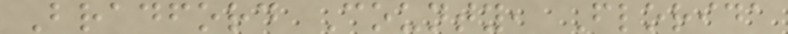Bradford County, Florida
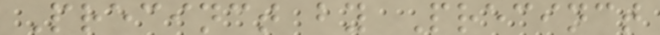Precinct by Precinct
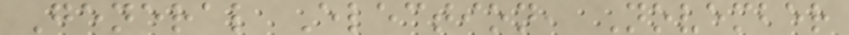General Election, November
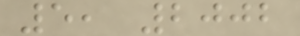5, 2002
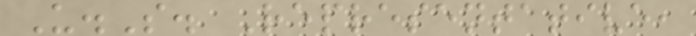U.S. Representative,
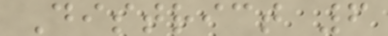District 6
